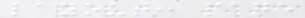layout: page
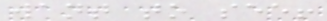want to see!
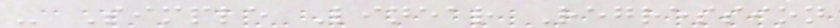- Simple Linear Regression
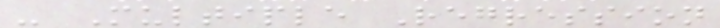- Multiple Regression
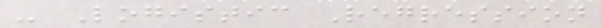- Logistic Regression
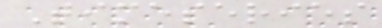Timeseries
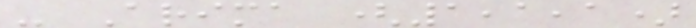- Arima (1,1,1)
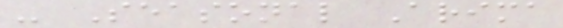- Seasonal Arima
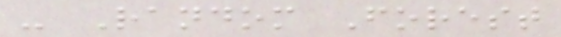- Random Forest
